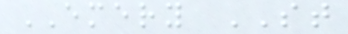EMERY ST
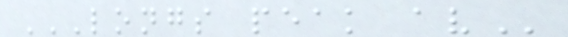LONGS PEAK AV
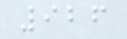926
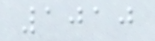1010
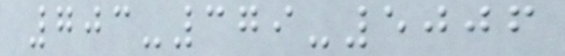703-379-5006
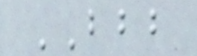BBB
